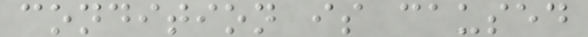condition is caused
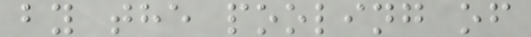by the pooling of
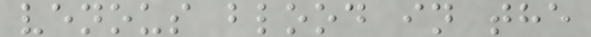venous blood in the
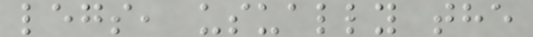legs, usually the
